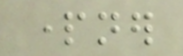partner
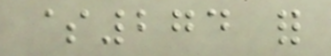$274 for
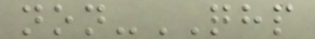non-QHP
